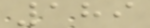189
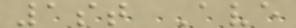1st Ave
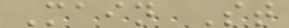Main St
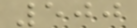500
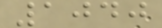1040
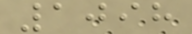1098
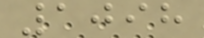1098
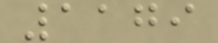1179
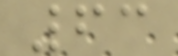63
